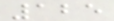125
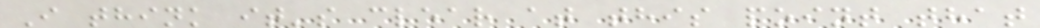I think it's clear at this point that
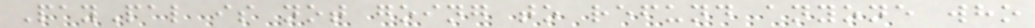PayPal is not going to refund anyone who
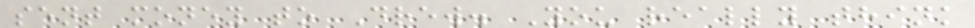sent money to Drew. You really think
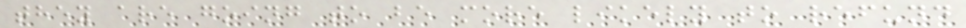they are going to be more likely to refund
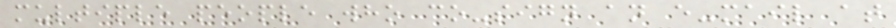multiple people who co-sign an e-mail at
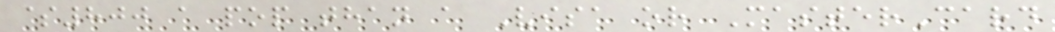$800 a pop than a Visa or MasterCard
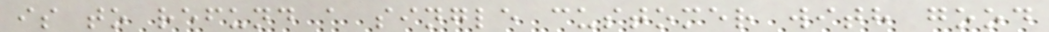is to refund a single customer with good
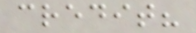credit?
